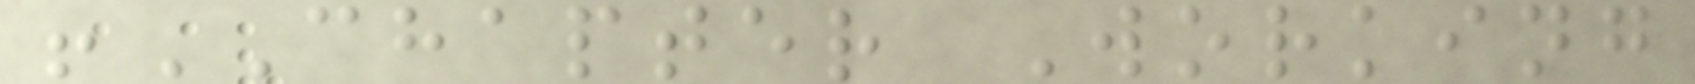!CHAPTER Working
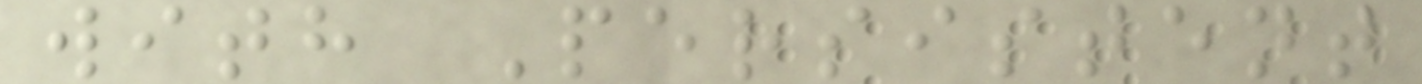with Persistent
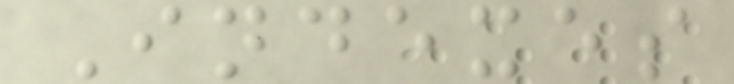Indexes
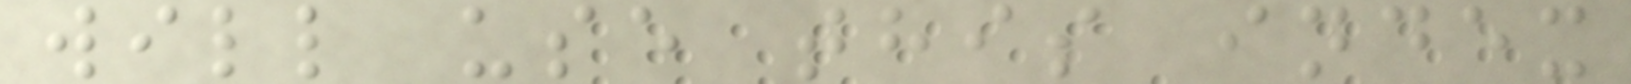will use this index
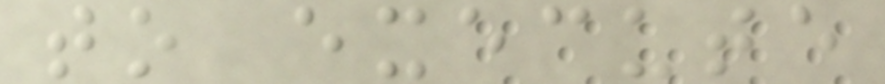to execute
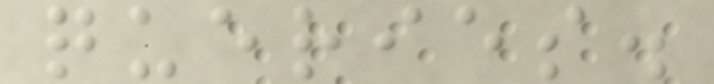queries.
